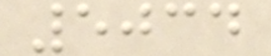5034
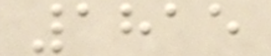1815
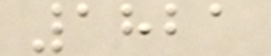1821
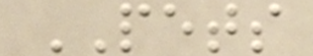PETS
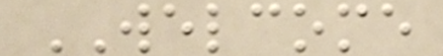WELCOME
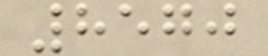8570
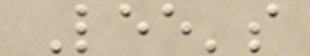Lee's
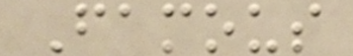Famous
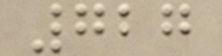727
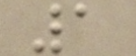1
